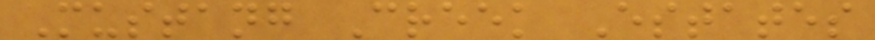Mustang Creek Estates
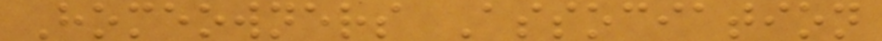Homeowners Association
